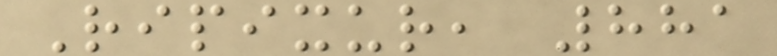Ripixur, 881
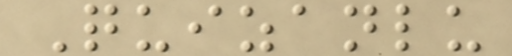Quizanlu
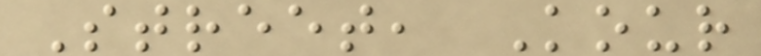Street, Kour
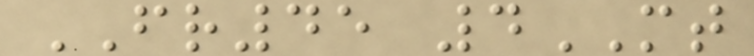FR45 4MT
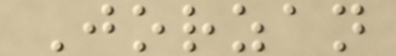Jorzan
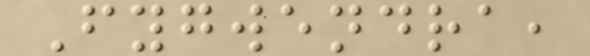Fygwendra,
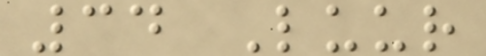34 Luur
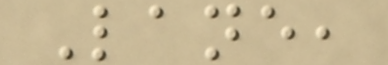Lane,
